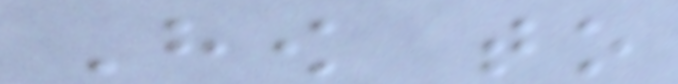How to
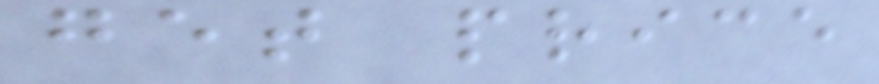get price
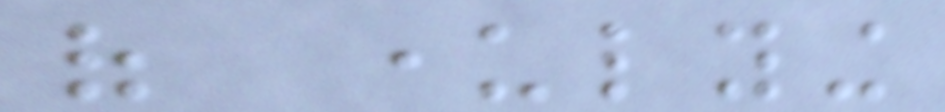of underlying
